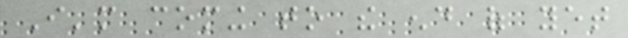I'm coming to the end of yet
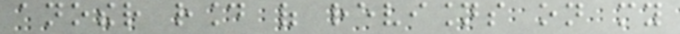another round of revisions on my
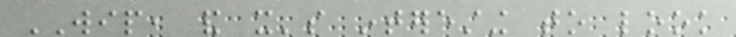WIP, and it's interesting to look
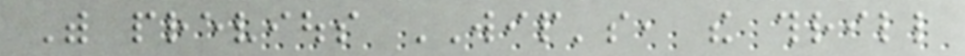With previous WIP's, the thrill
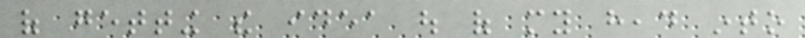of getting the idea out of my head into
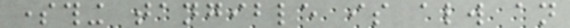something tangible is always an
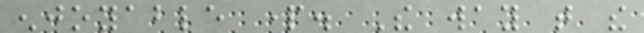enjoyable part. The way that the
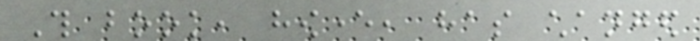This book, however, has changed
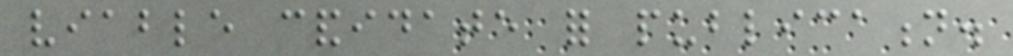viable candidate for publication.
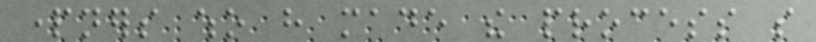partners who have made the process so
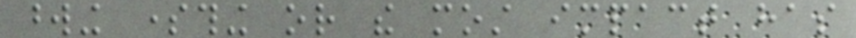wording something or the most impact has
